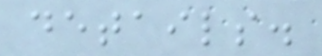details.
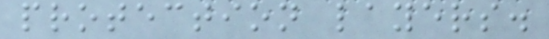protection layers.
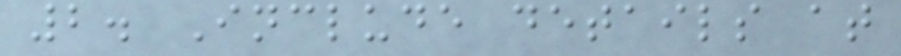2. Include details at
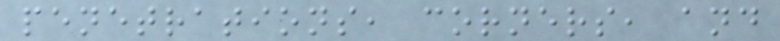penetrations, corners, and
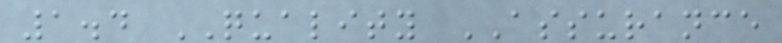1.4 QUALITY ASSURANCE
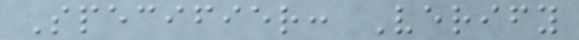Specifier: Verify
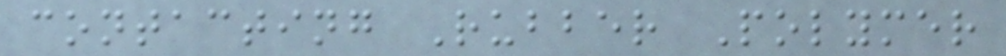contacting Rubber Polymer
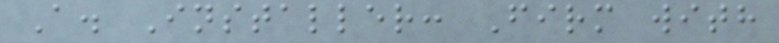A. Installer: Firm with
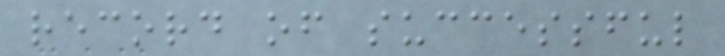record of successful
